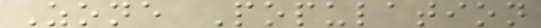Zone Population
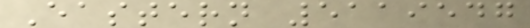Eastern 5119547
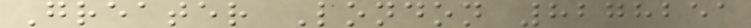Greater London 8278251
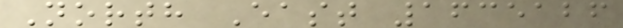North East 1635126
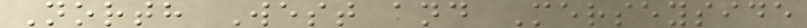North West and Merseyside
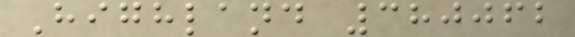Highland 380062
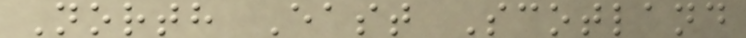North East Scotland
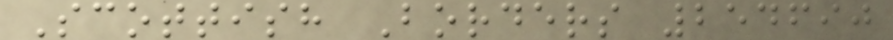Scottish Borders 254690
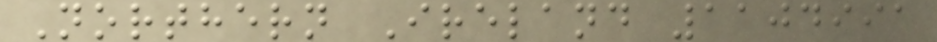Northern Ireland 1104991
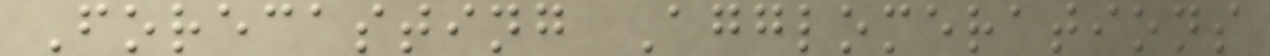Forecasting Agglomerations
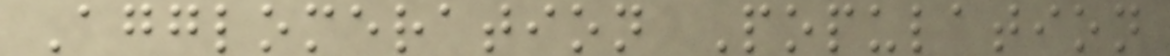Agglomeration Population
